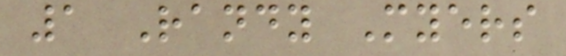1 Randy Myers
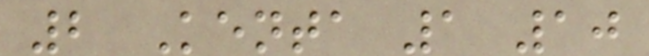2 Kenta 1 10
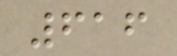616
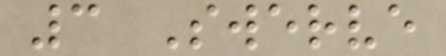3 Swerve
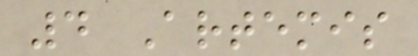4 Artemis
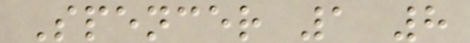Spencer 1 8
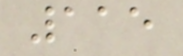115
